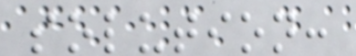solution:
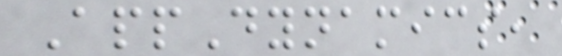AppDynamics,
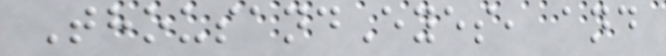ThousandEyes, and
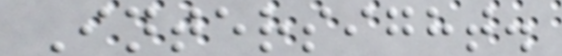Intersight.
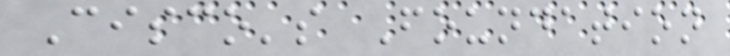Cisco's Foundation
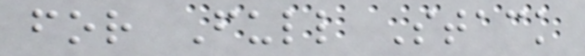for Full Stack
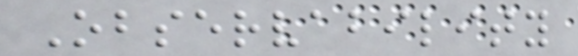Observability
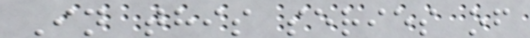In this series of
